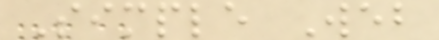Simple Web
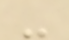-
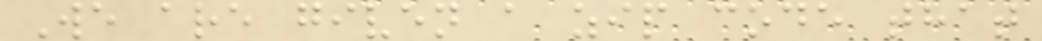We are given a zip code that
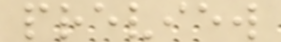preview
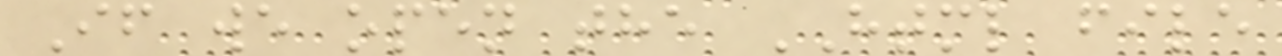If we open the HTML file
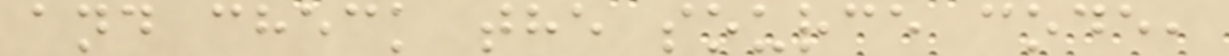and check the source code,
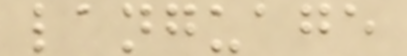language
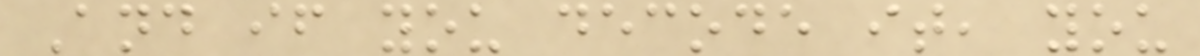And if you decode it, you
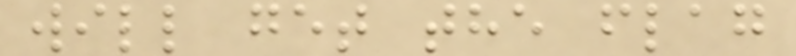will get the flag
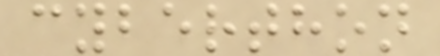cyberthon
